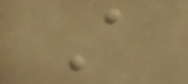A
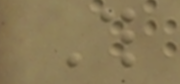This
